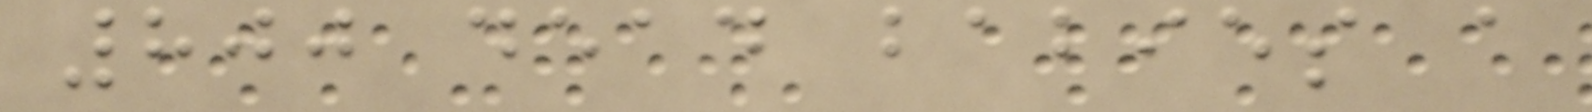800 dead babies a
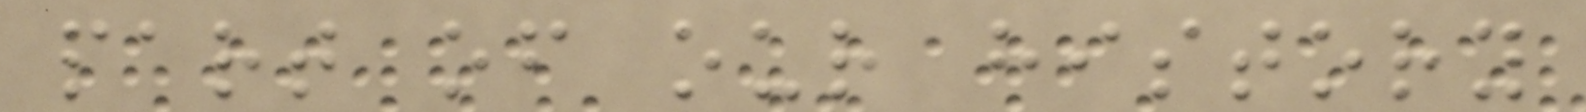part of our history
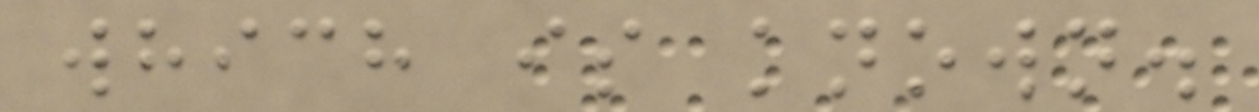which is known.
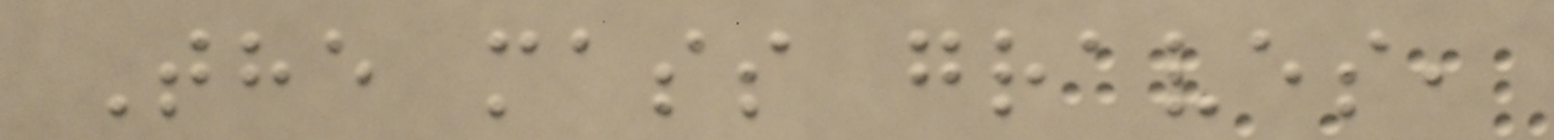The mass graves,
